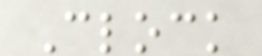Clock
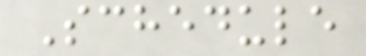Schedule
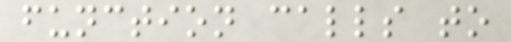function calls to
